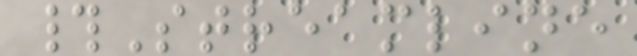#Streamline
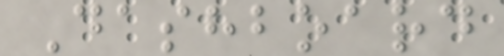Dashboard
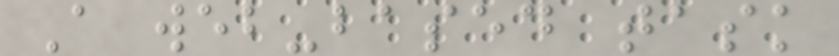A web-based task
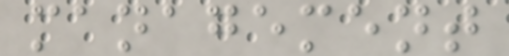management
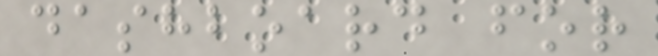dashboard for
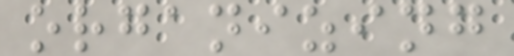organizing
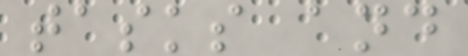tasks and
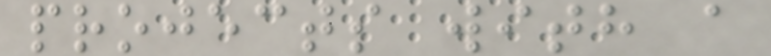projects with a
